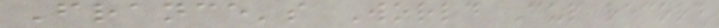France's World Cup record
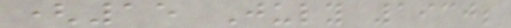(15 July 1930;
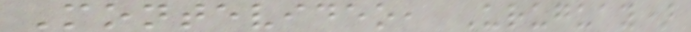Montevideo, Uruguay)
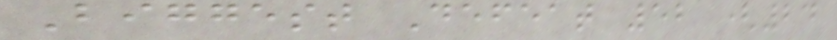Biggest Defeat 52 (24
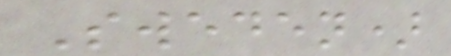Sweden)
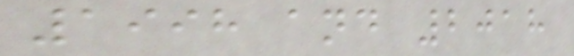1998 and 2018
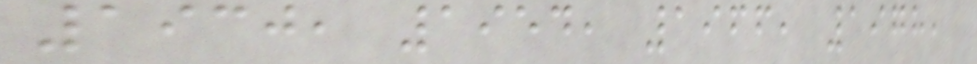1930, 1954, 1966, 1978,
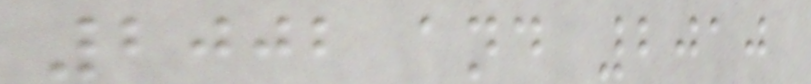2002 and 2010
